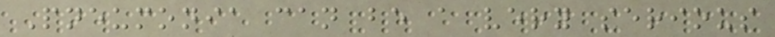Pneumonia can be a very serious
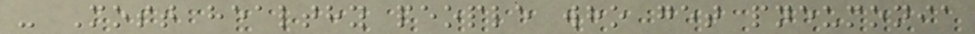- Most healthy people who get pneumonia
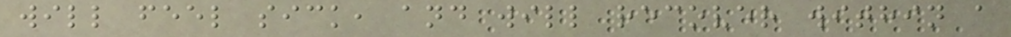will feel sick, and will recover within a
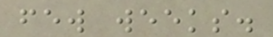few weeks.
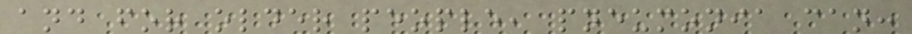and for older people, pneumonia can:
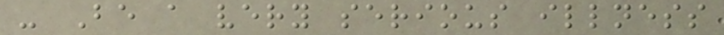- Be a very serious illness
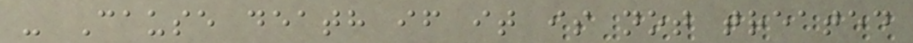- Cause death if it is not treated
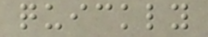quickly
